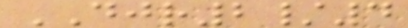DJR2/4
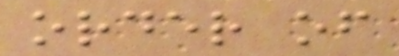order of
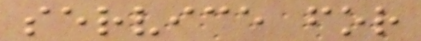service for
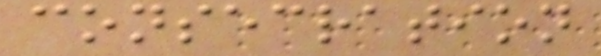consecration
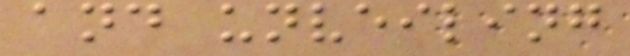and unveiling
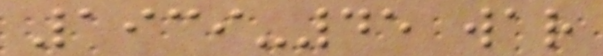1939-45 war
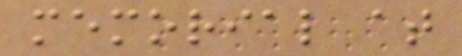memorial at
